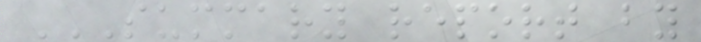SUMMARY REPORT BY
